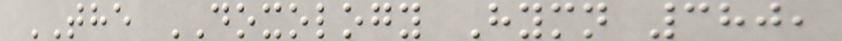THE DOXOLOGY Hymn 380,
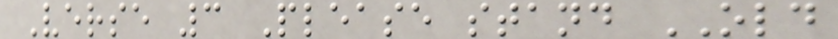Verse 3 Please stand OLD
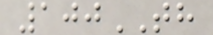100TH
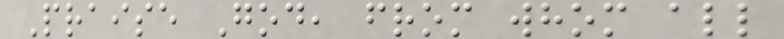Praise God, from whom all
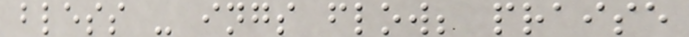bless - ings flow; praise
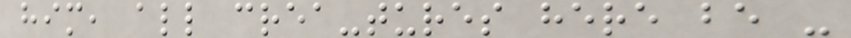him, all crea-tures here be -
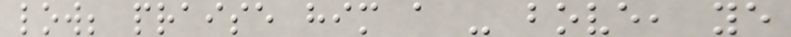low; praise him a - bove, ye
